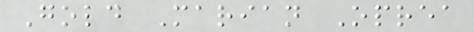Gold Marian Oprea
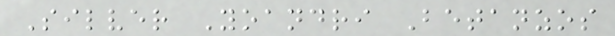Silver Yoandri Betanzos
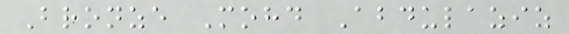Bronze Mohd Abdulaziz
